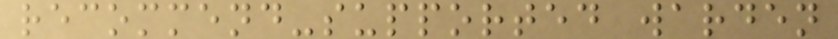recommend-supported warden
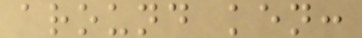around ken:
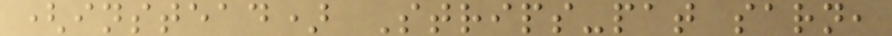(instead) Strips-pat sarn,
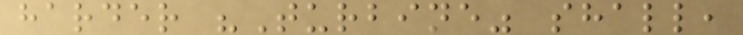harder "Turbine" shall,
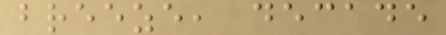breeze, decade
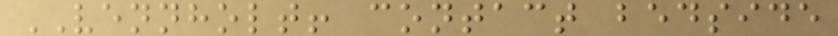VENNHOLT! contact bedside
